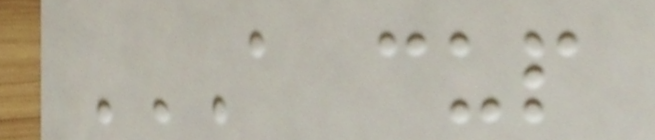A CUP
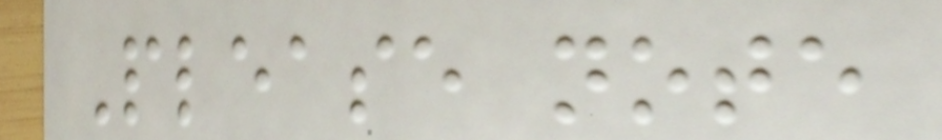Please note
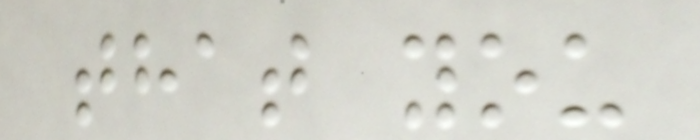that you
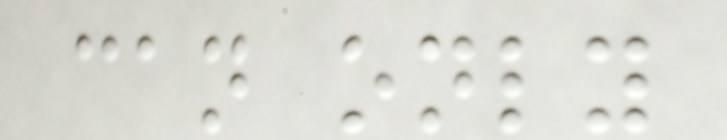can only
